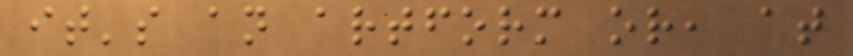it's an artform or, at
